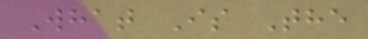What Is The
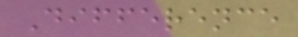Difference
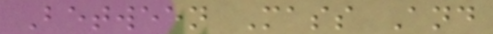Between Mass And
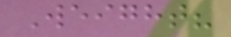Weight?
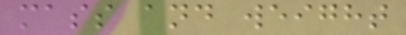mass and weight
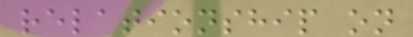relationship on
